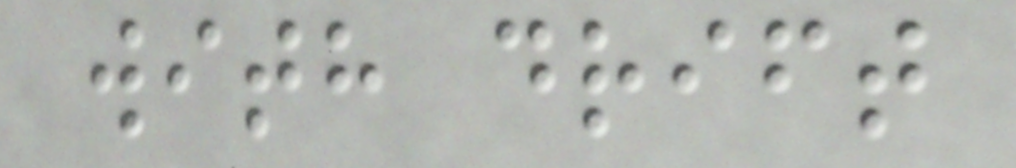with drift
